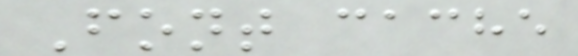Font cache
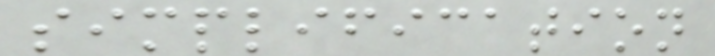simplification
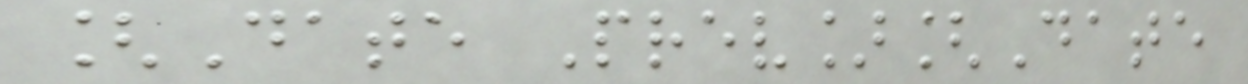[Date Prev][Date
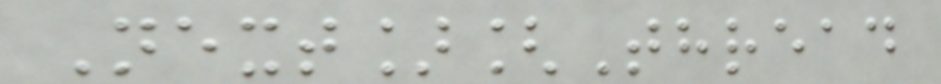Next][Thread
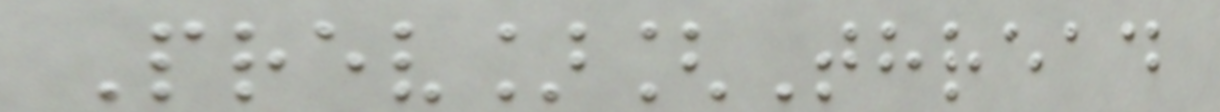Prev][Thread
